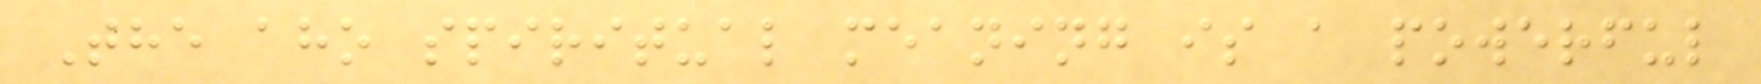The aho spiritual meaning is a powerful
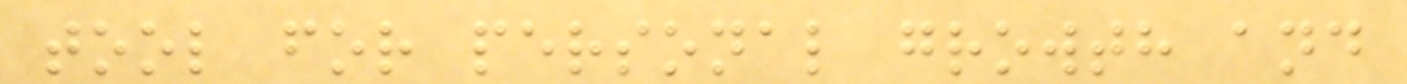tool for personal growth and
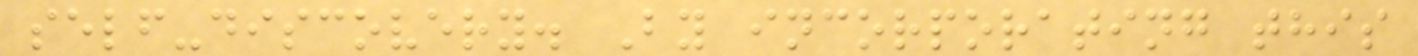self-discovery. By incorporating this
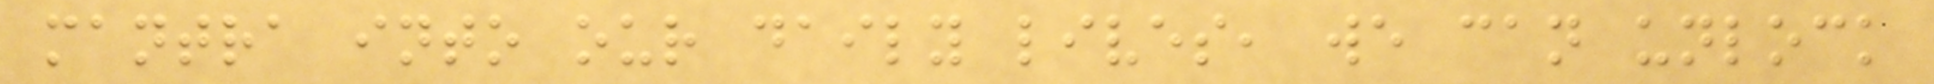mantra into our daily lives, we can unlock
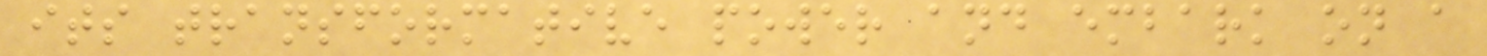its transformative power and embark on a
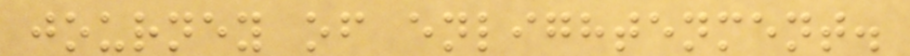journey of enlightenment.
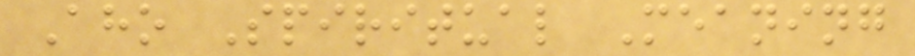Aho Spiritual Meaning
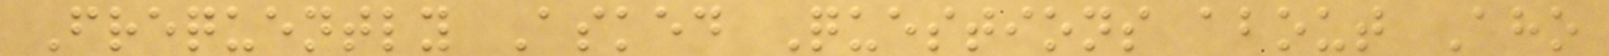Frequently Asked Questions about Aho
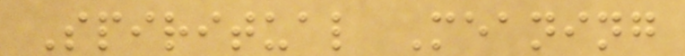Spiritual Meaning
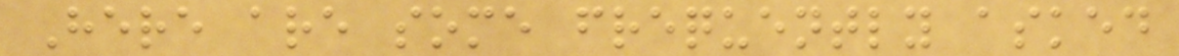Here are some frequently asked
